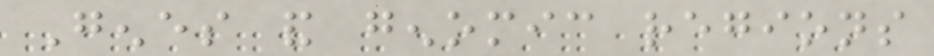Genes and genomic regions
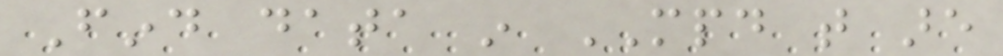Find data in MPD that are
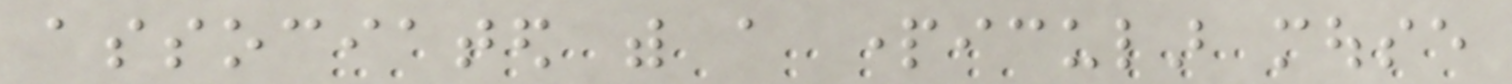associated with a particular mouse
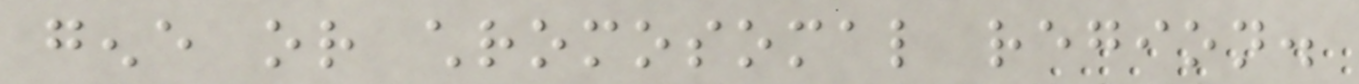gene or chromosomal region.
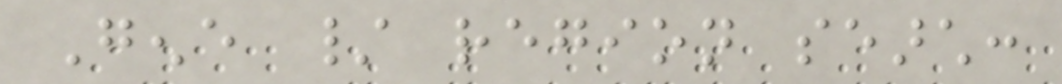Gene / region search:
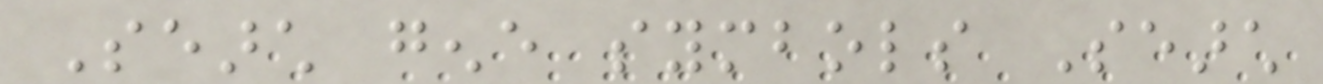Search gene symbols Search
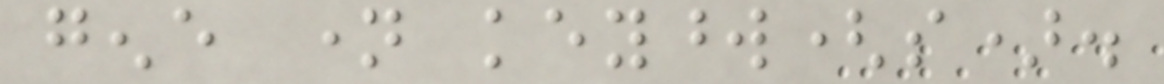gene name keyword(s).
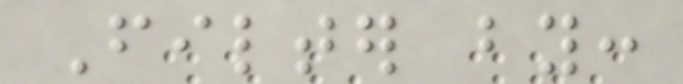Filter by:
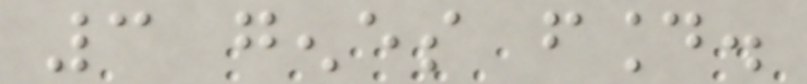3 genes found.
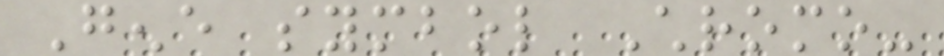Gene symbol Chromo-
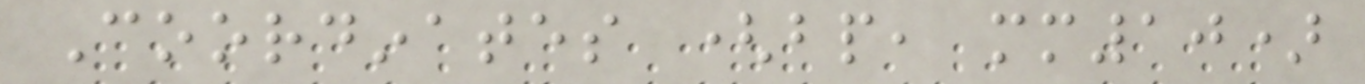Coordinates (bp, mm10)
